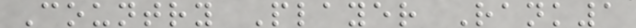Country Player Rank1
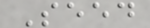Seed
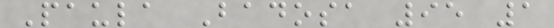Paula Badosa 95 1
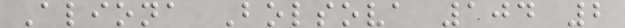Aliona Bolsova 104 2
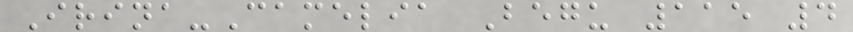Irina-Camelia Begu 115 4
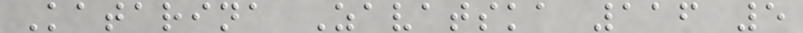Katarina Zavatska 116 5
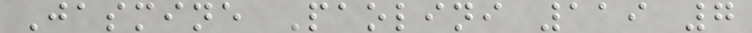Jasmine Paolini 119 7
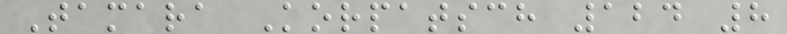Tamara Korpatsch 124 8
